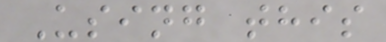Using this
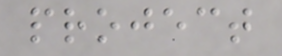project
